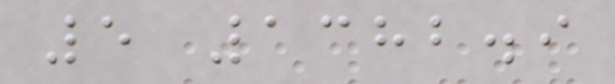5 1382.9
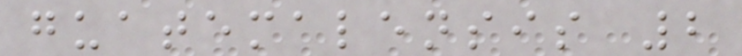guatemalensis 2
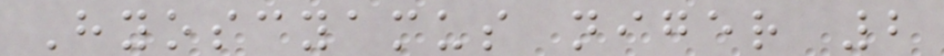Hyoscyamus niger 2
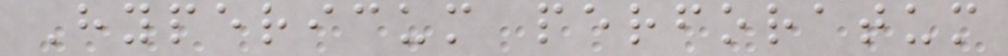Hypericum perforatum
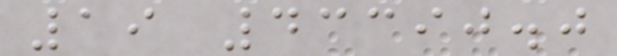19 43390.0
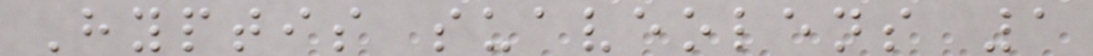Hyptis suaveolens 1
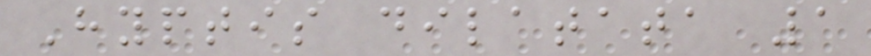Hyptis dilatata 1
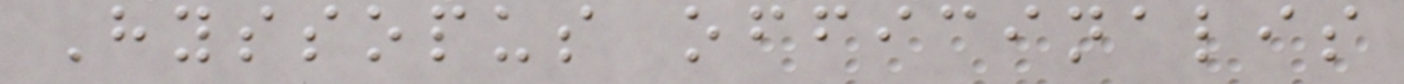Hyssopus officinalis
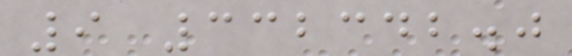9 332342.0
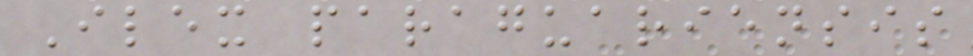Ilex paraguariensis
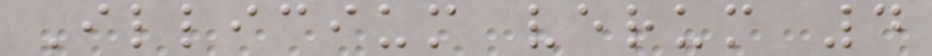Illicium verum 4
